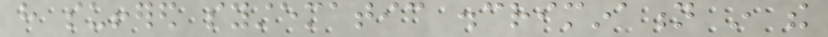have suffered systematic discrimination in the
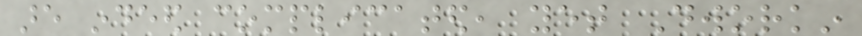are indeed complicated, yet Dworkin
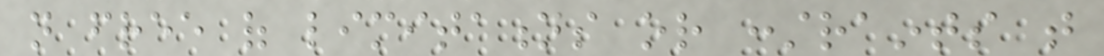not free of limitations or constraints that
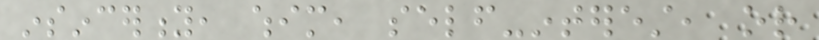insincerity, whim, self-interest, or
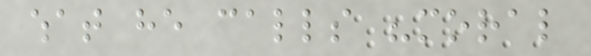what he calls "moral
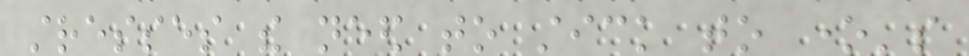stresses the need to stick to one's
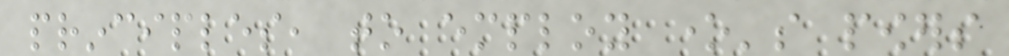principles, to employ one's powers
